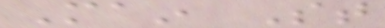Main St
